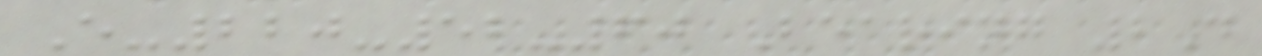E-220-52-60 Bearing 2D
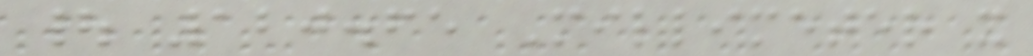| 120.65 Millimeter x
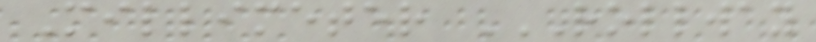Millimeter ROLLWAY
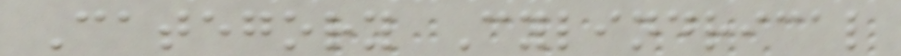Category Cylindrical
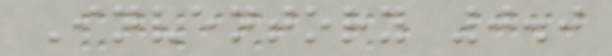Inventory 0.0
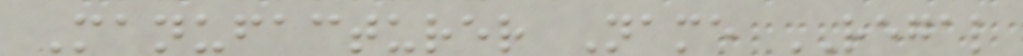Manufacturer Name REGAL
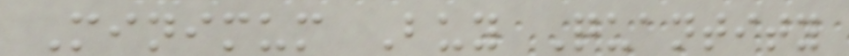Minimum Buy Quantity
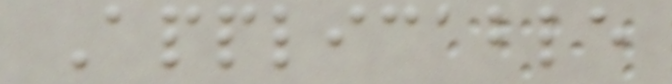Applicable
